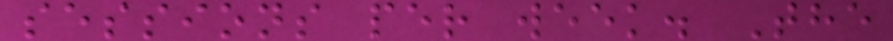sessions per week. The
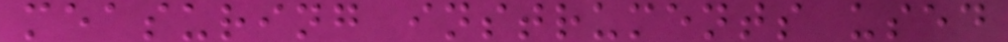measuring instruments used
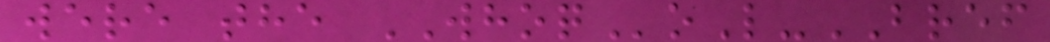were the WHOQoL-BREF
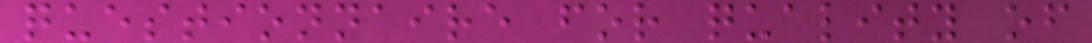questionnaire for quality of
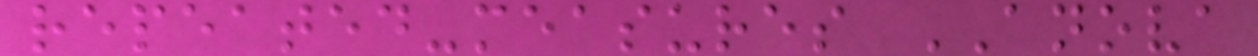repeated-measures ANOVA
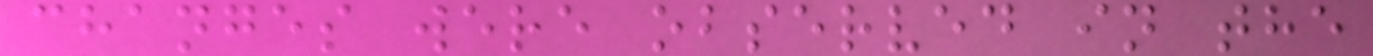changes were observed in the
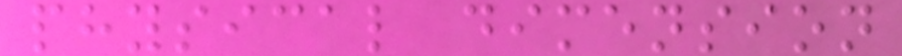physical dimension
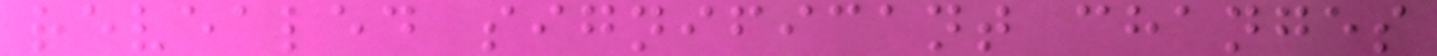revealed significant changes
